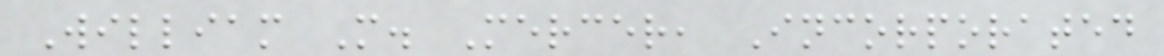William M. Mercer, Incorporated
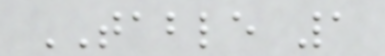TABLE 1
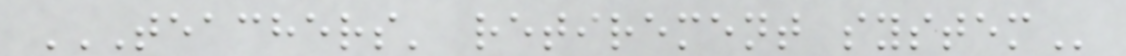TEACHERS' RETIREMENT SYSTEM
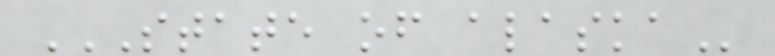STATE OF ALASKA
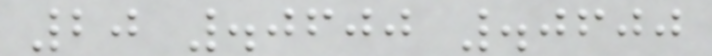20 .0600 .0600
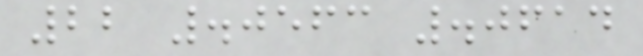22 .0563 .0614
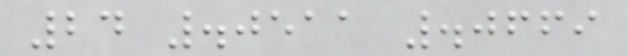24 .0511 .0669
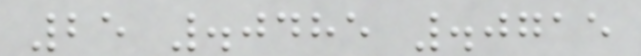25 .0485 .0715
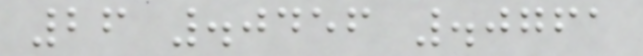26 .0456 .0761
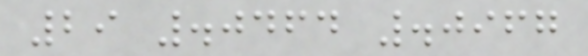29 .0464 .0967
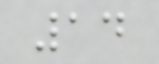14
